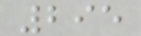295
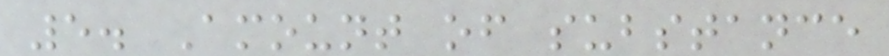5. Amount of substance
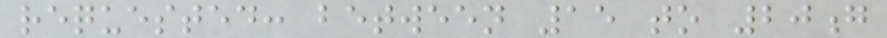requested: between 15 to 20g
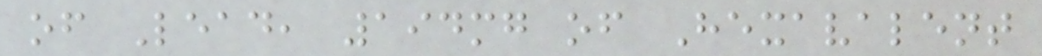of Lead, 194mg of Hexavalent
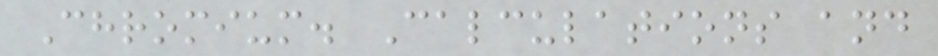Chromium. Calculations and
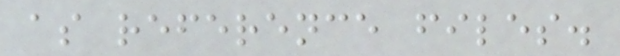as reference files.
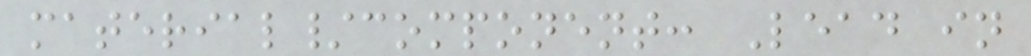material/component: Lead in
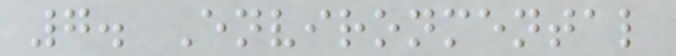7. Environmental
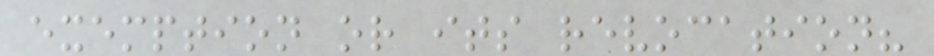exemption or its revocation?
